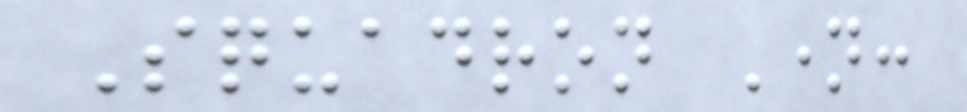Squadron Name:
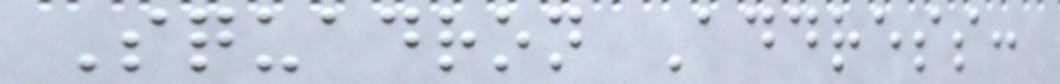Squadron Address:
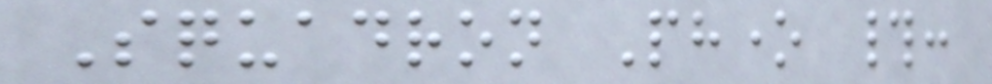Squadron Phone #:
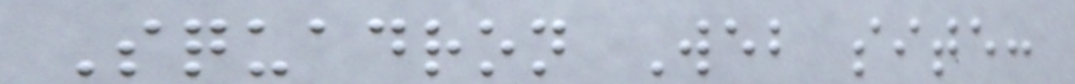Squadron Web site:
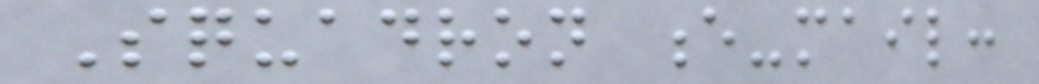Squadron e-mail:
